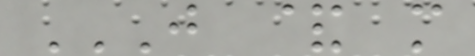J & M
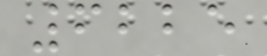6225
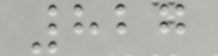827
